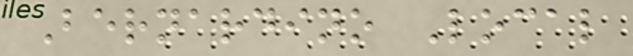Bernardino Local
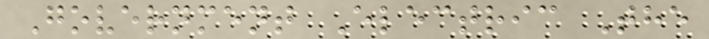Government Electric The
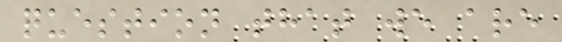question that we are
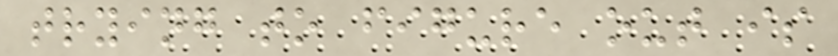trying to figure out is
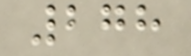278
